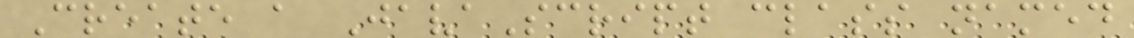Create a JavaScript class named
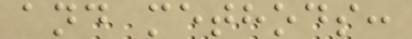and methods:
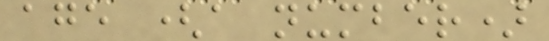age (a number)
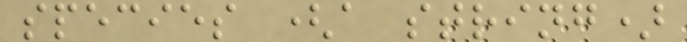species (a string)
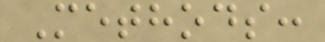Methods:
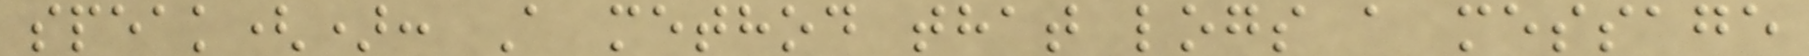speak(): A method that logs a message
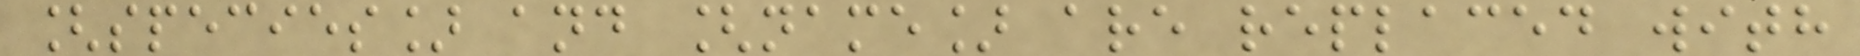[species] and [name] are replaced with
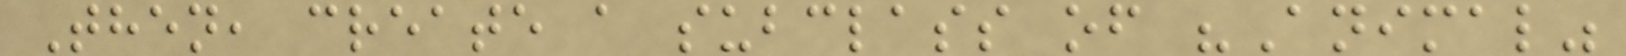Then, create a subclass of "Animal"
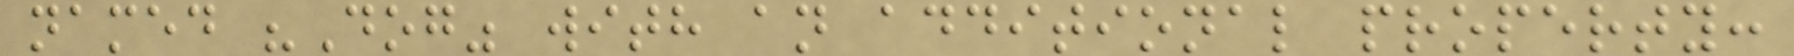named "Dog" with an additional property:
